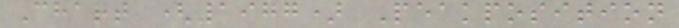Chart (1977) Peakposition
